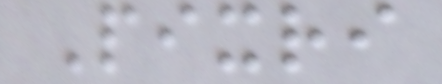Pixri
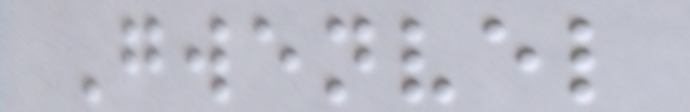Gwenvel
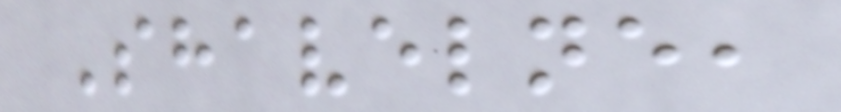Shavelne,
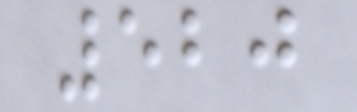520
